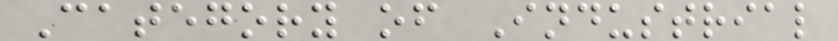Category of Industrial
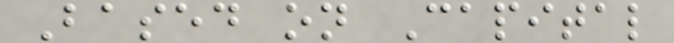Based on Capital
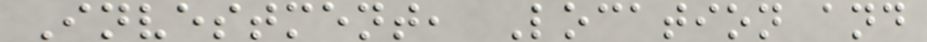Investment, Location and
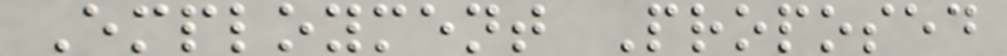Employment Proposed
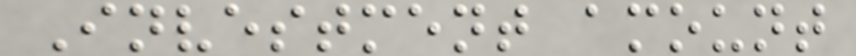Investment amount
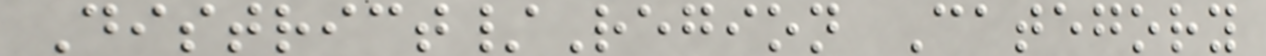District/Region Category
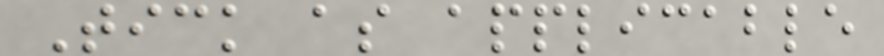Tick as applicable
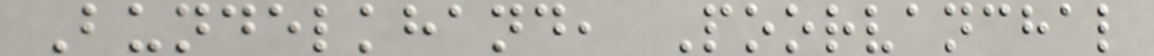Bundelkhand, Poorvanchal
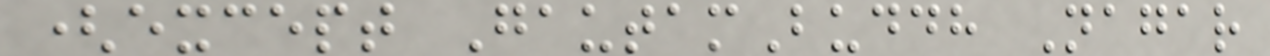(except GautamBuddh Nagar
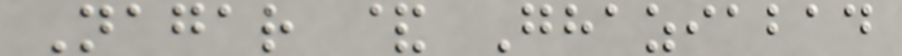Nagar & Ghaziabad
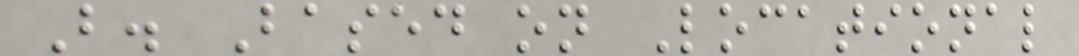B. Based on Locational
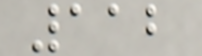112
